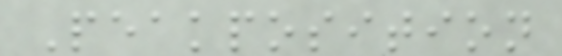Peakposition
